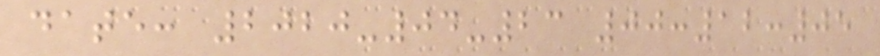date: 2020-04-23 00:12:05
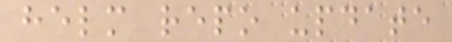helm repo update
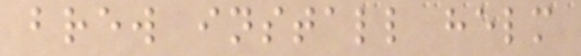brew install helm
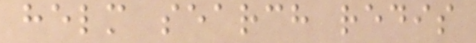helm search redis
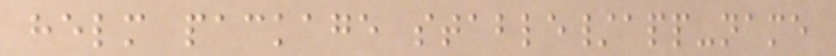helm package stable/app-name
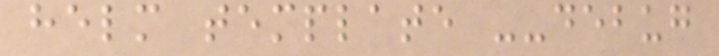helm template --debug
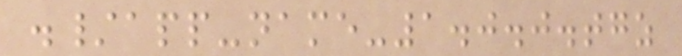./app-name-1.0.0.tgz
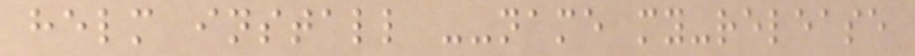helm install --name my-release
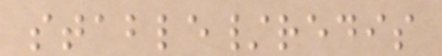stable/redis
